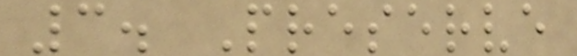3. Preserve
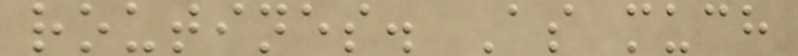routines. As much
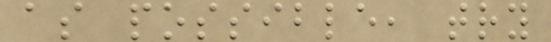as possible, try
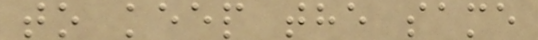to keep the same
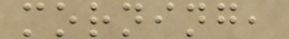morning,
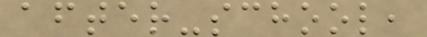after-school,
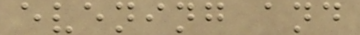evening and
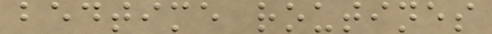bedtime routines
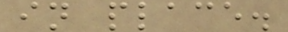in place.
